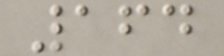164
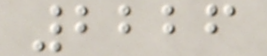2226
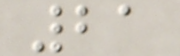21
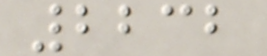2232
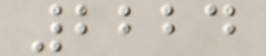2224
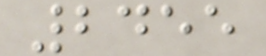2455
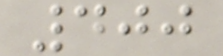400
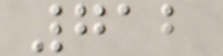712
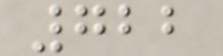722
